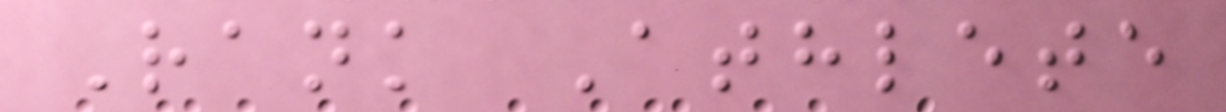Rank Athlete
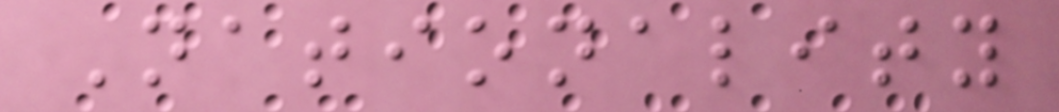Nationality
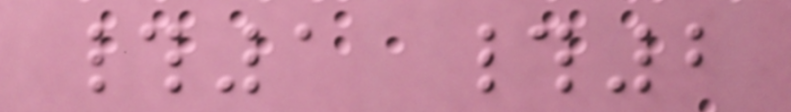#1 #2
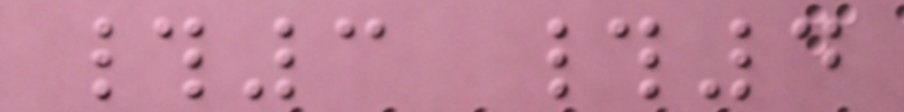#3 #4
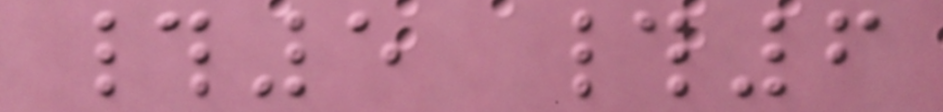#5 #6
